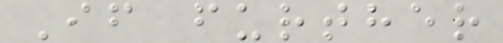If further
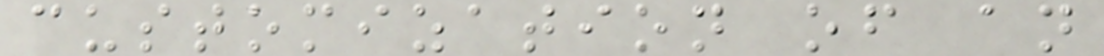customization of an
